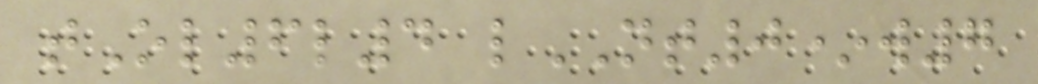tOl6l4 lNT0*w7
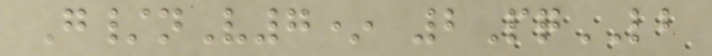G/nV7* 2PqLB
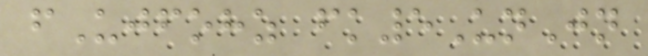fUjfohz fk5UnJn
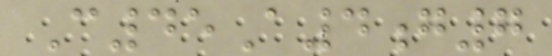C45A4g7
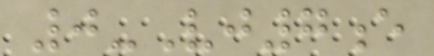0-Vj7e
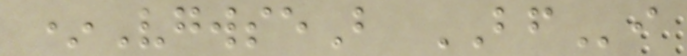*VgwseB BFi
